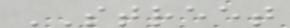STREET
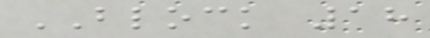BLOCK 18
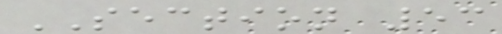SECTION 53
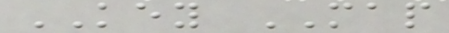KEY MAP
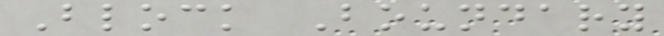Block Boundary
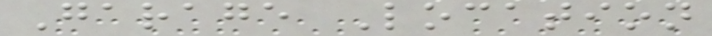Garage Location
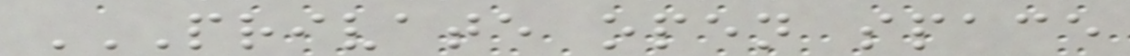PRIVATE OPEN SPACE
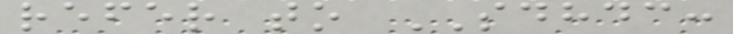refer to SDHDC:
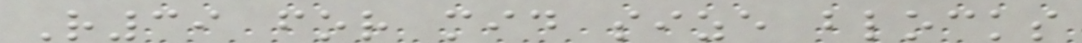R39 for mid size blocks
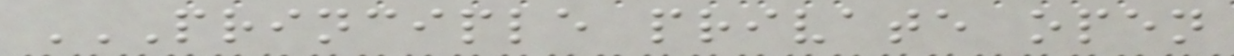PRINCIPLE PRIVATE OPEN
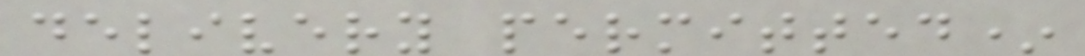delivery permitted*
